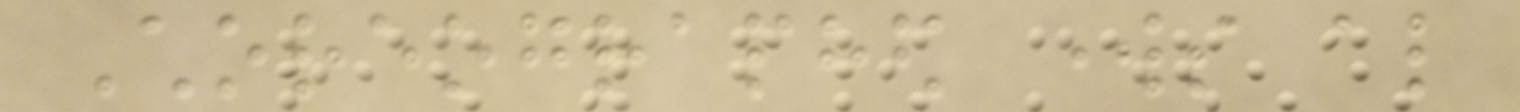Choreographed works also
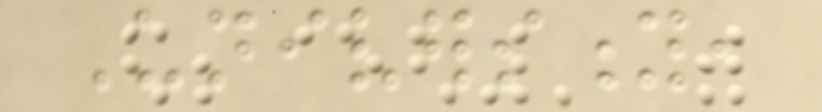University,
